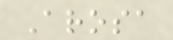Arosa
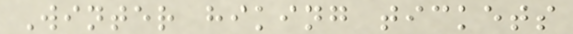Winter hiking tickets
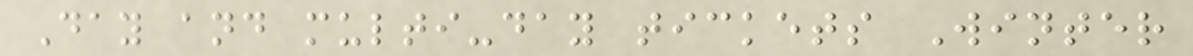Day and multi-day tickets Winter
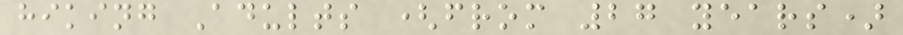hiking Adults (from 27 years)
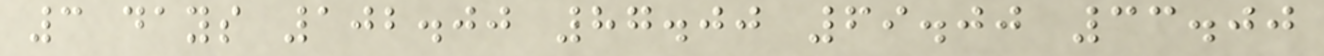3 days 102.00 87.00 69.00 33.00
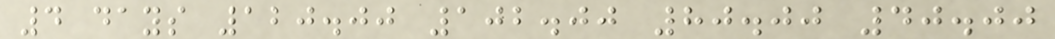4 days 120.00 102.00 80.00 40.00
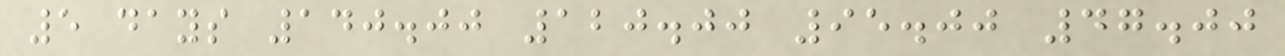5 days 140.00 120.00 95.00 47.00
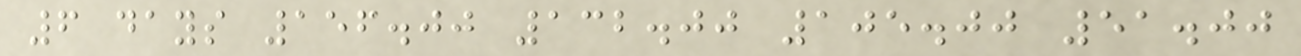6 days 156.00 132.00 105.00 51.00
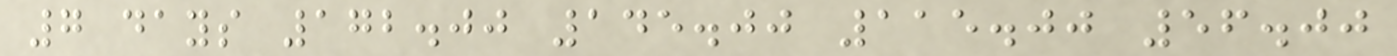7 days 172.00 145.00 115.00 56.00
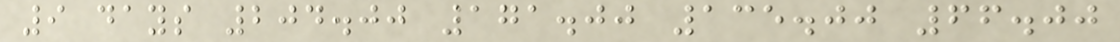9 days 204.00 171.00 135.00 66.00
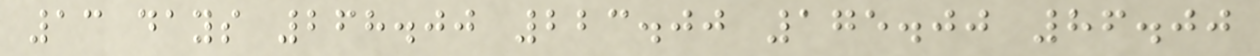13 days 268.00 223.00 175.00 86.00
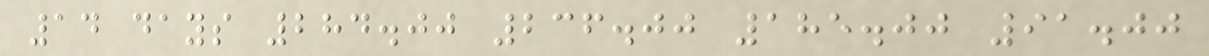14 days 284.00 236.00 185.00 91.00
